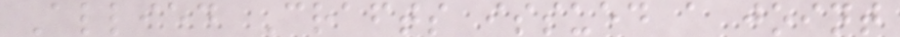Allied Crafts issued a joint
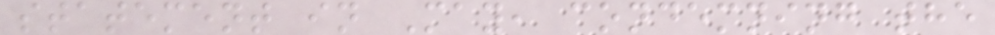statement in May, condemning the
